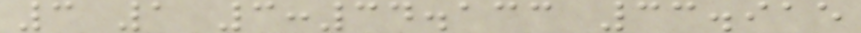3 1 3:34.133 33.915
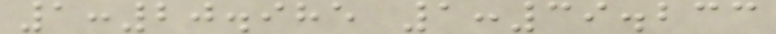1:20.985 1:39.233
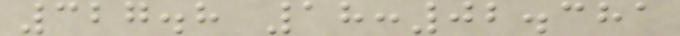327.8 18:02.381
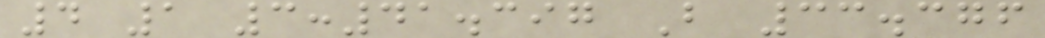4 1 3:41.397 B 33.376
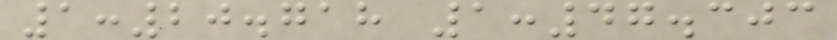1:20.718 1:47.303
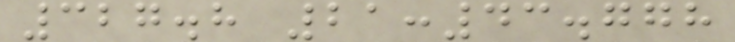327.8 21:43.778
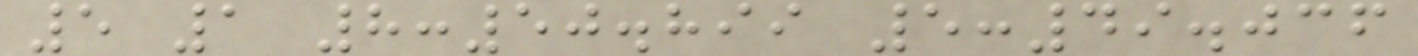5 1 8:50.899 5:49.036
